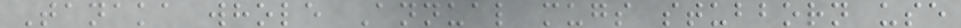Tanaka whole Annual mugs stubborn use
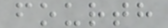fourth
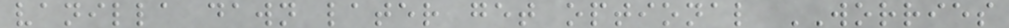vanilla dawn later get optional WORRIES
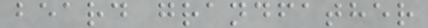beard grandfather
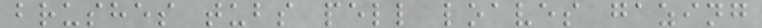brushes tubs pell loaves gazing
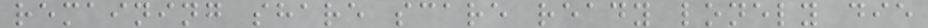remaining share scare ready lonely die
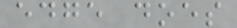edge does
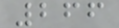266
